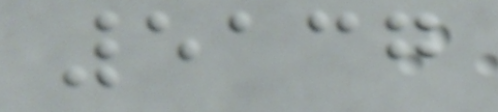5137
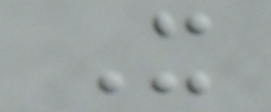X
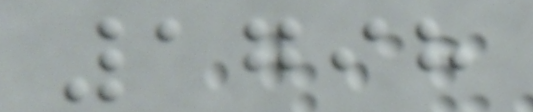1798
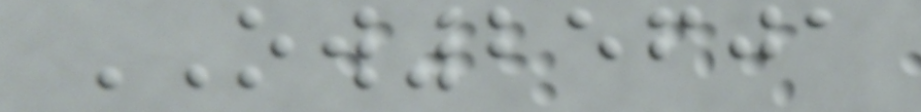OW25601
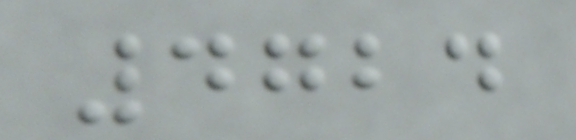4724
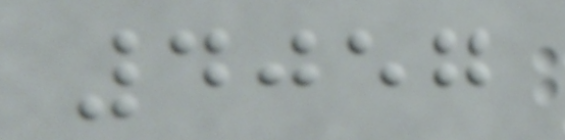4057
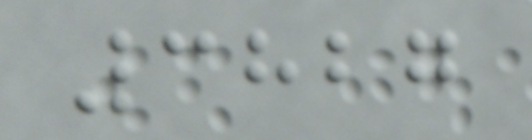3827
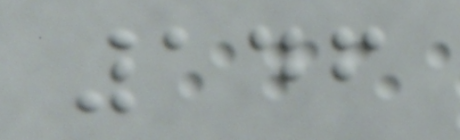146
